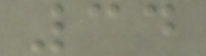34
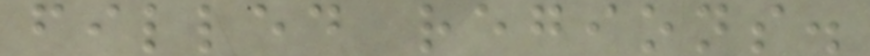filled regions.
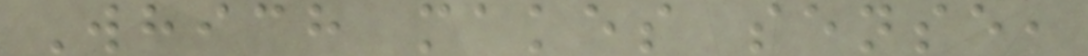Which makes sense,
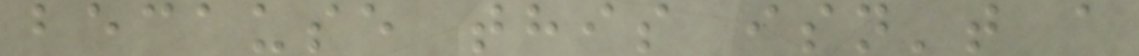because this isn't a
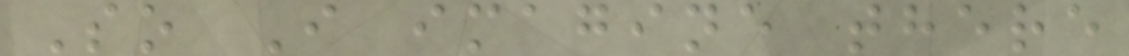So I imagine there
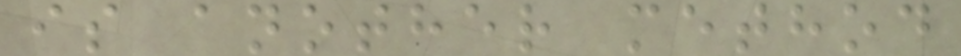is another method
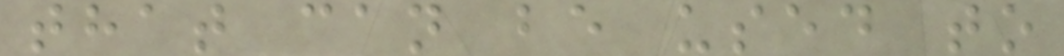that can be used to
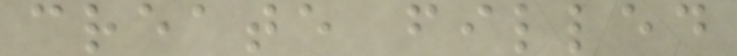create filled
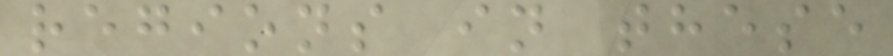regions in these
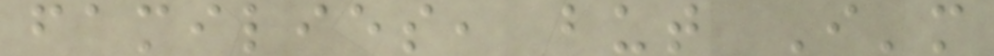families, but I'm
